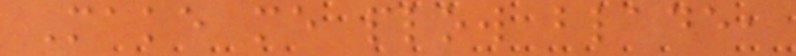Make me plow blade,
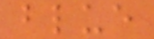blue
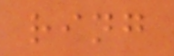ring
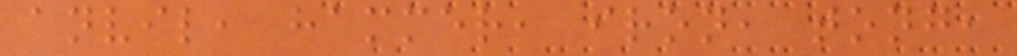anvil, hammer, iron, tong,
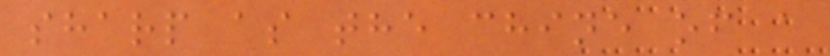sharp as the chine of a
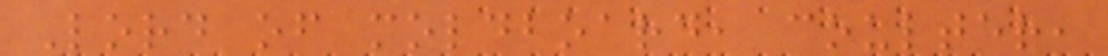Lord of moldboard, coulter,
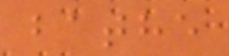bathe
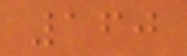160
